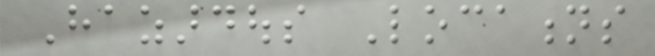Hazardous Locations
